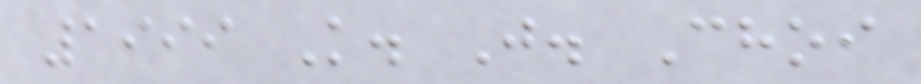1999 K. J. Choi
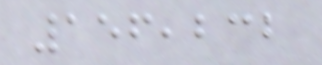156,232
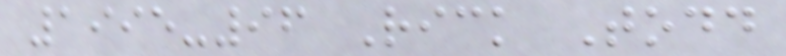1995-96 Rick Todd
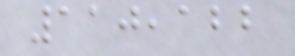110,122
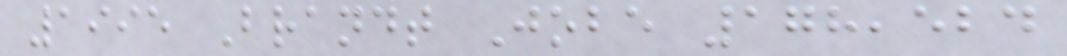1995 Brandt Jobe 178,524
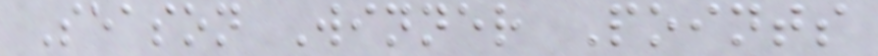Season Winner Points
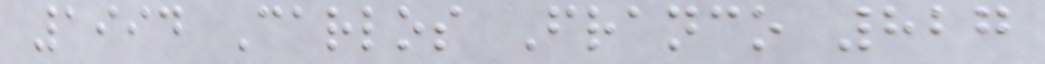1994 Carlos Franco 827
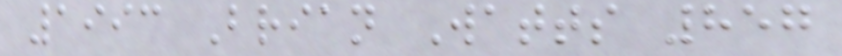1993 Brian Watts 857
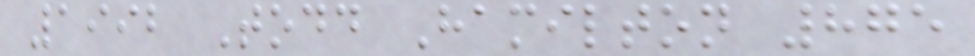1992 Todd Hamilton 875
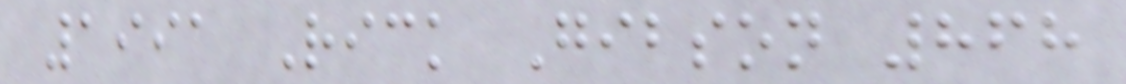1991 Rick Gibson 868
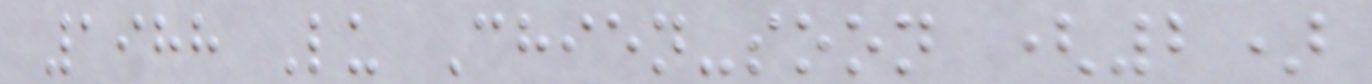1988 Lu Chien-soon (2)
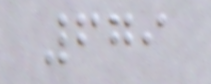679
